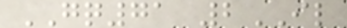GQ71 2IL
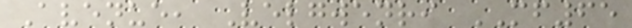Avenue, Velgwenri MF65
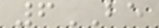6BE
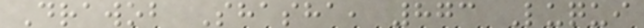Drawob Shasha, 873 Luqui
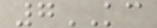7KC
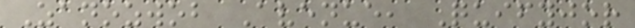Zanozwob Avenue, Quifyjor
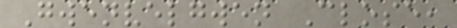Gwenvelgwen Close,
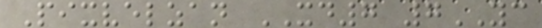Pixvelzan XD7 7YC
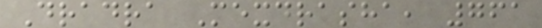Dradra Mexdrasha, 761
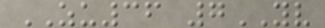ZU36 7YV
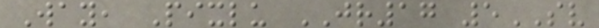Way, Pixlu JR17 5SV
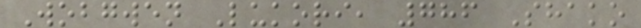Wobgwen Lukori, 786 Shako
